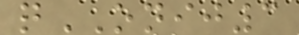qONIJ3
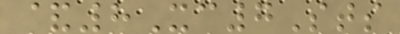&8Xc7Sts
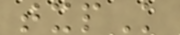txpK
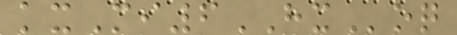kxMi6HXoq
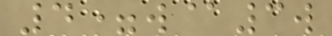4=w@3w
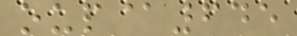oup@645
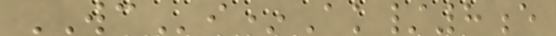WCi*Ak/8e
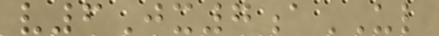v6Jx7aUL
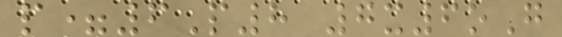p=6P8 7x6oG
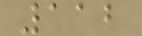112
